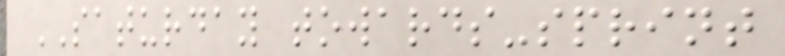SATURDAY towards-sprint
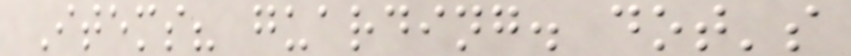Items? guarding. dot's
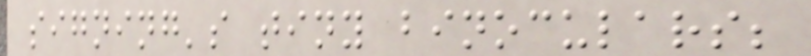signing's tiny binoculars;
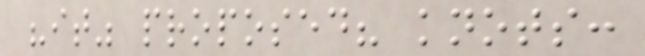"it" proposed? knots:
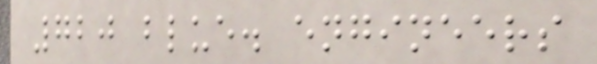720 blue. engineers
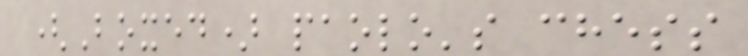(Boxed) paolo's chess
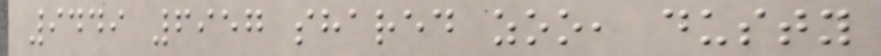9449 6957 shared zoo, dusty
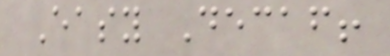Easy Decaf!
